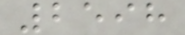2598
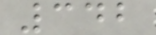342
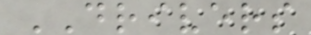DRIVERS
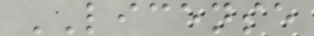LICENSE
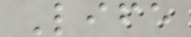Life
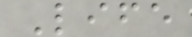Life
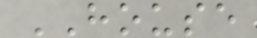HOUSE
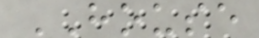HOUSE
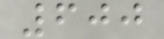600
